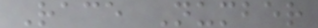Race Number
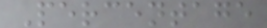Percentage
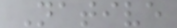Native
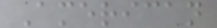American
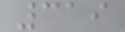319
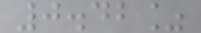0.42%
